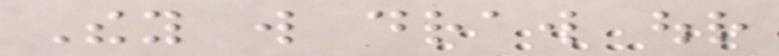They will draw our
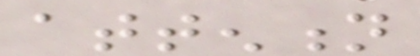attention
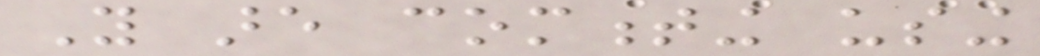You are commenting using
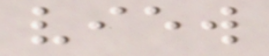view
